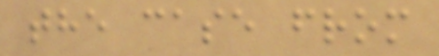the case from
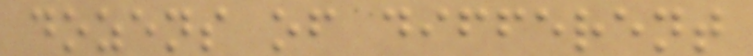dozens of different
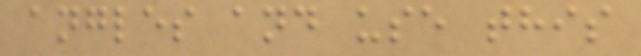angles and use this
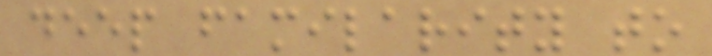deep familarity to
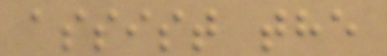assist the
